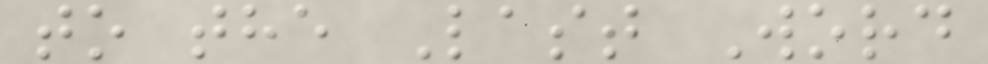to the Last Word
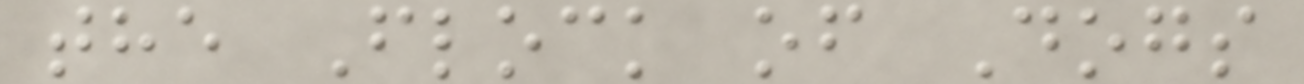the Flock of Dogs
